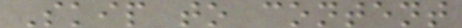Skip to content
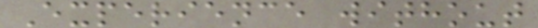Experience without
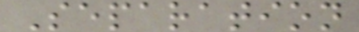Separation
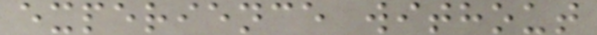experience without
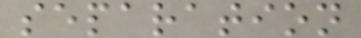separation
